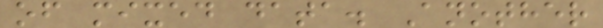of mixed data. Another
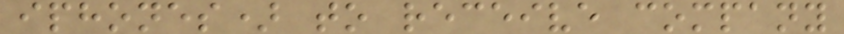iphones) to receive company
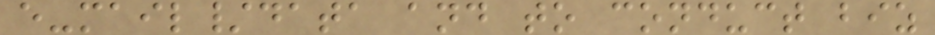e-mail/data and to conduct biz
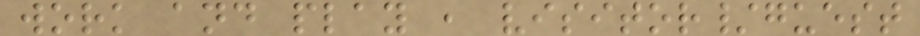work and play , visitor/guest
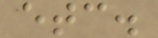etc.
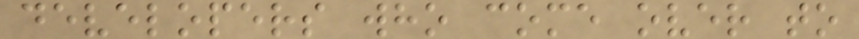developers who come over to
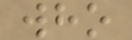who
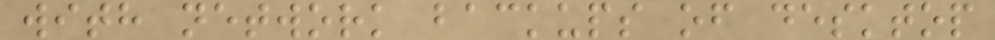with network backups of desktop
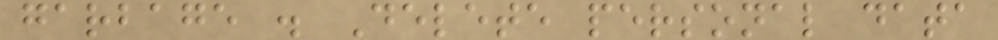garbage . Delete personal data
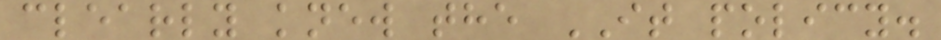clearly knew the IT policy.
